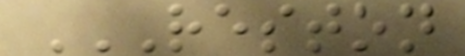RESTON
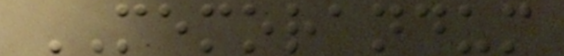MEMORANDUM
